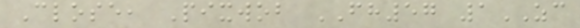Close, Pixwob FH57 1ZC
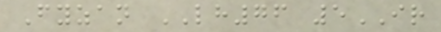Fyzan LH76 5IR
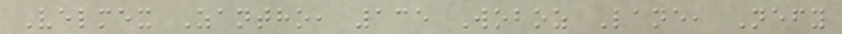Velmex Zantho, 135 Woboz Lane, Nefy
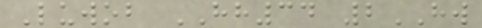Luwob HH34 2HW
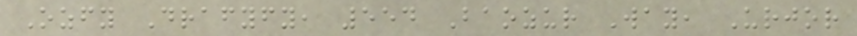Ozfy Drafyfy, 554 Baozur Way, Urjor
